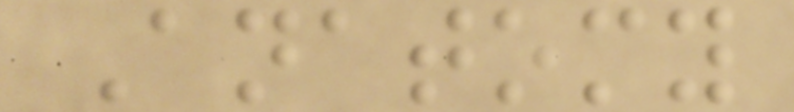Anatomy
